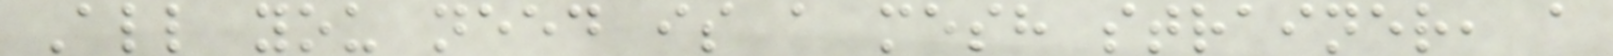All you need is a mesh strainer, a
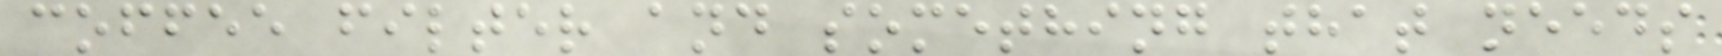coffee filter and something that needs
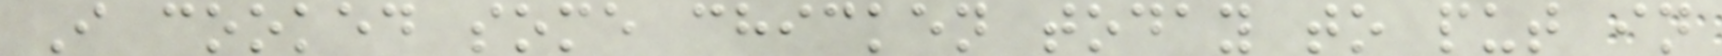I cooked some chicken today to put in
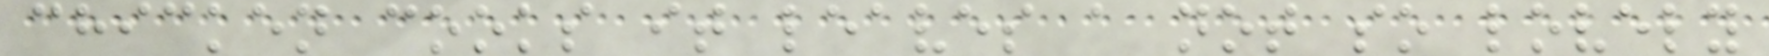chicken cooks it leaves a not so lovely
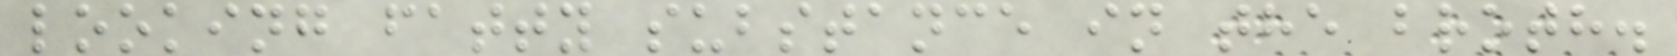looking fatty substance in the broth.
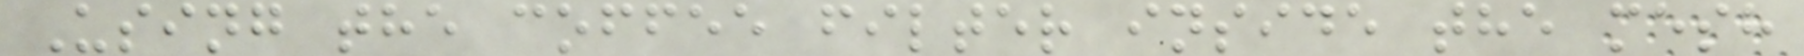Using the coffee filter inside the mesh
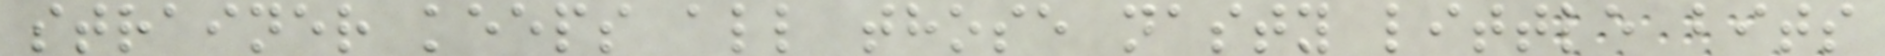strainer keeps all those nasty little bits
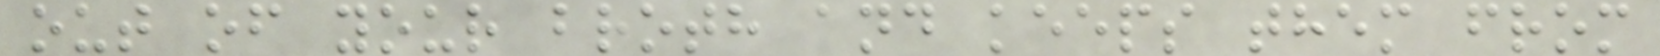out of your broth and keeps them from
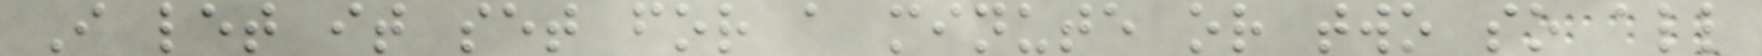I let it set for a minute or two so all
